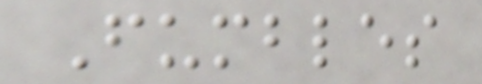Fumbles
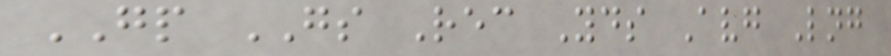GP GS Rec Yds Avg Lng
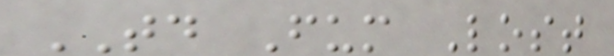TD Fum Lost
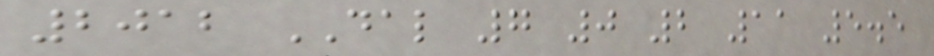2012 DAL 7 0 2 11 5.5
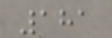181
